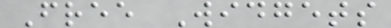Free Widgets
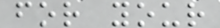for your
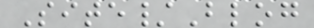Site/Blog
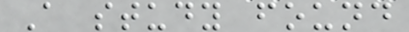A study found
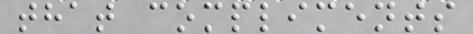that compliments
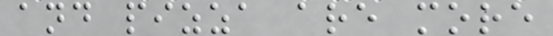and pizza are more
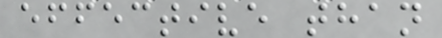effective than
